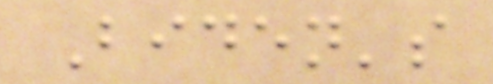Biden's
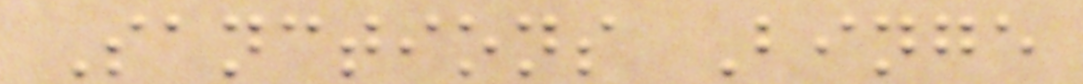Sanctions Binge
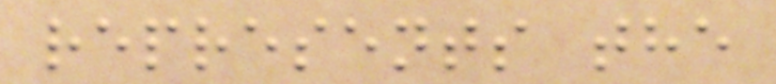represents the
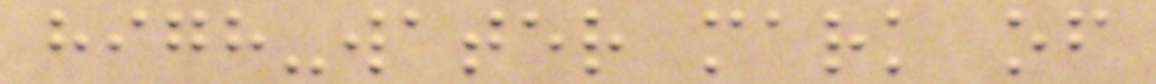high-water mark of
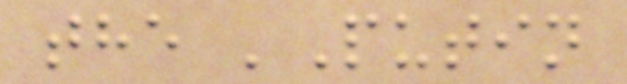the 'Putin
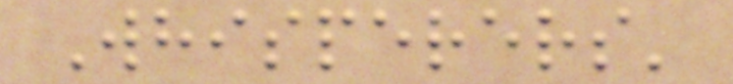Whisperers'
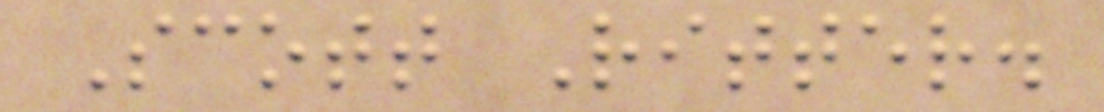Scott Ritter.
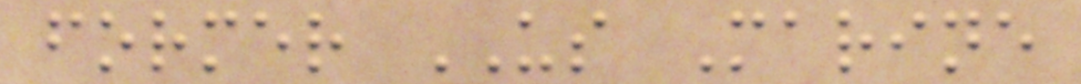former US Marine
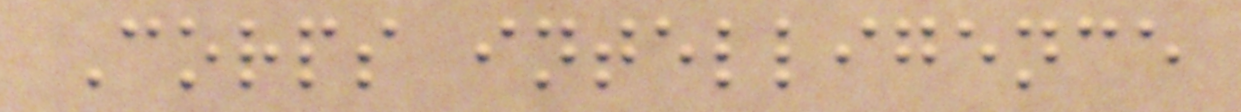Corps intelligence
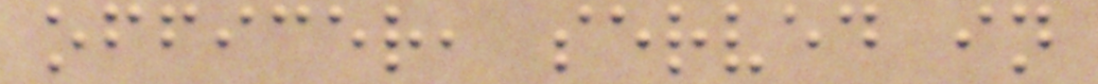officer, served in
